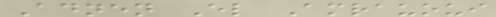Adnen El Amrauoui
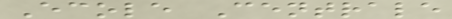Ecole Centrale
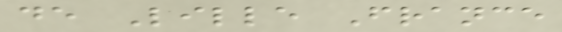de Lille France
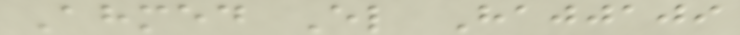Ahmed El Hajjaji
